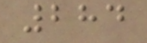284
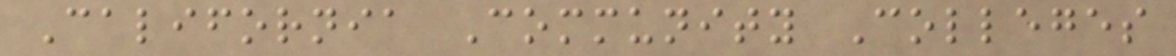California Community Colleges
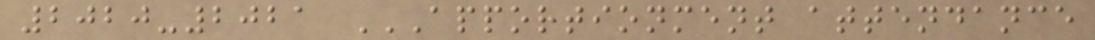2020-2021 APPORTIONMENT ATTENDANCE
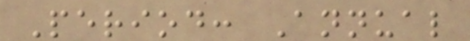Period: Annual
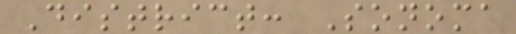District: Sonoma
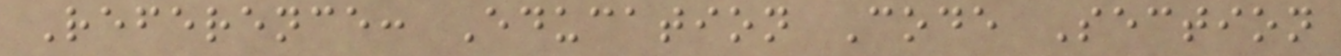Reference: Education Code Section
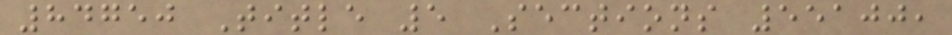84750 Title 5 Sections 55100,
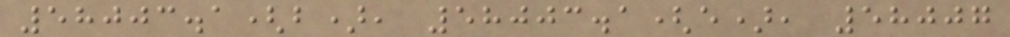58003.1(b), 58003.1(e), 58007
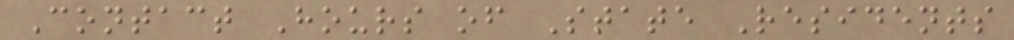Contact Hours of State Residents
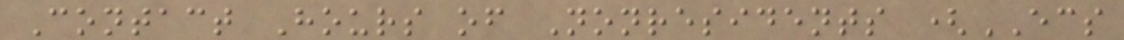Contact Hours of Nonresidents (ECS
